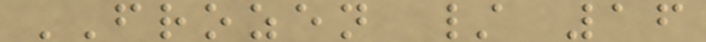FROZEN / 16
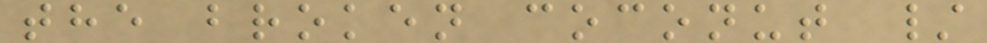the broken coconut /
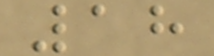18
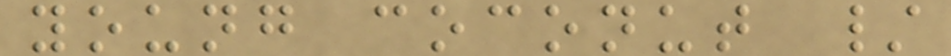young coconut /
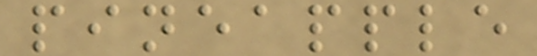pineapple
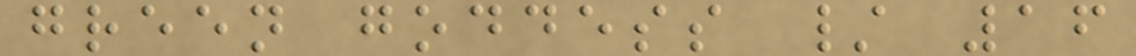green goddess / 16
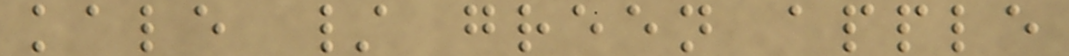kale / green apple
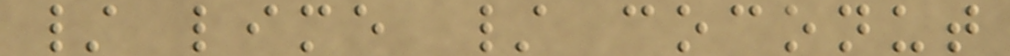/ lime / coconut
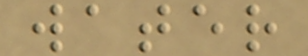water
